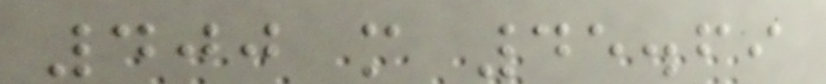400 m 45.69
